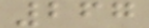267
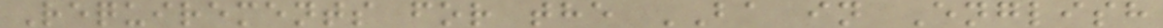Requirements for the BA in English
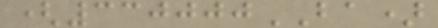(330000BA)
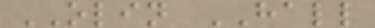OLIN HALL
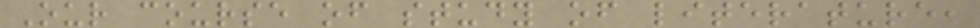Our course of study of literature,
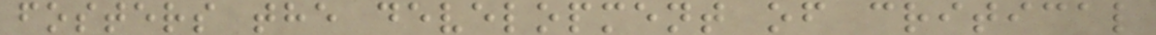fosters the development of critical
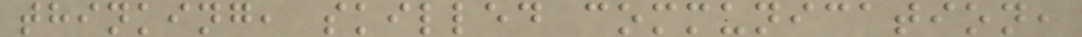thinking, skilled communication,
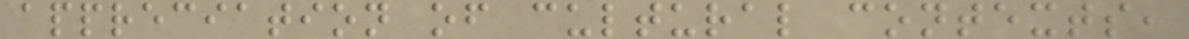appreciation of cultural contexts,
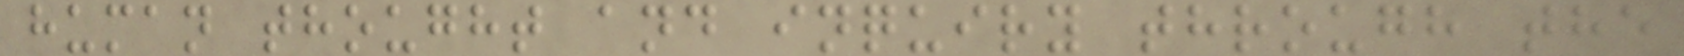human thought and inquiry through the
